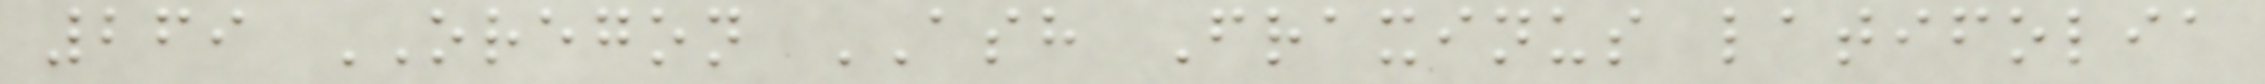269 OREGON ASH Fraxinus latifolia
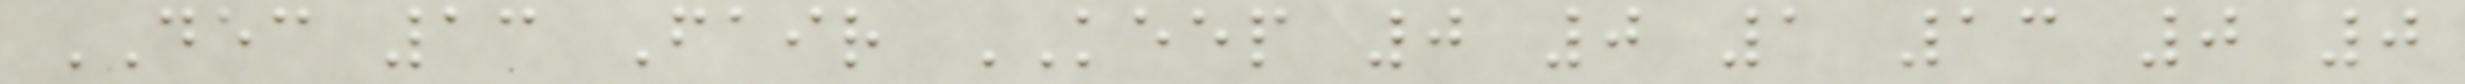DEC 13 Fair KEEP 0 0 1 13 0 0
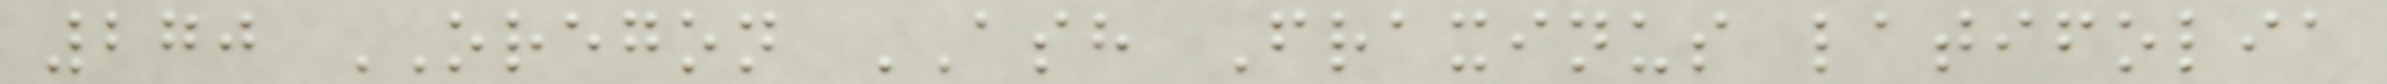270 OREGON ASH Fraxinus latifolia
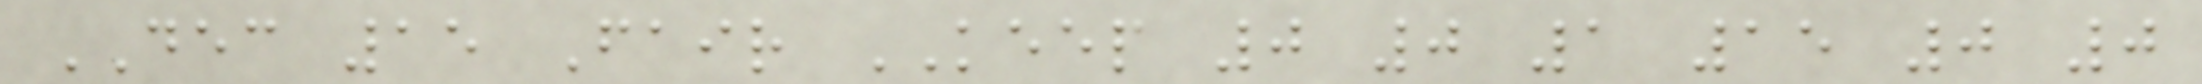DEC 15 Fair KEEP 0 0 1 15 0 0
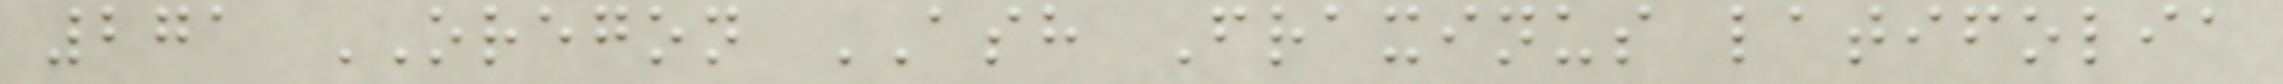271 OREGON ASH Fraxinus latifolia
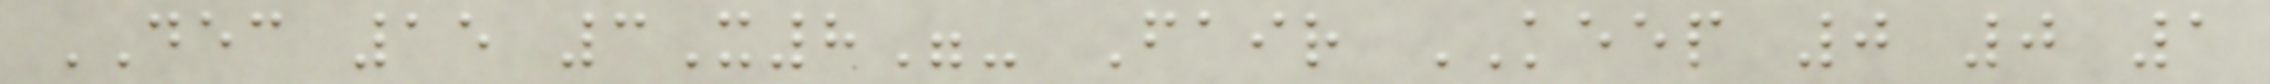DEC 15 3X8"- Fair KEEP 0 0 1
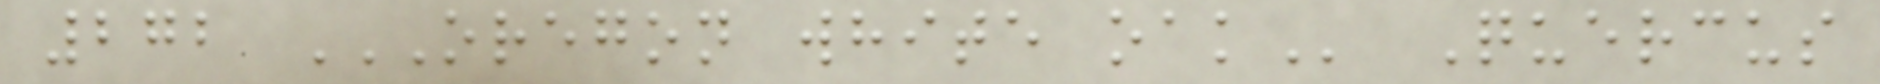272 OREGON WHITE OAK Quercus
